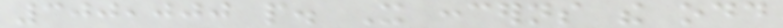300,000 people. It concerns the odd
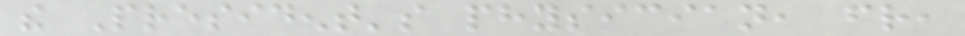the President's physician, friend,
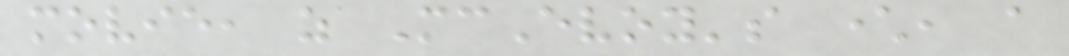movie, as McEvoy's character, a
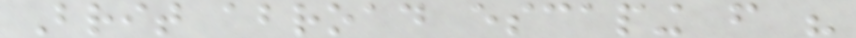Brit abroad escaping from his
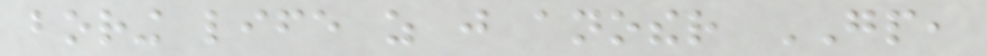boring life as just another GP,
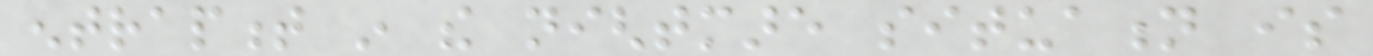entrapment in the nightmare situation is
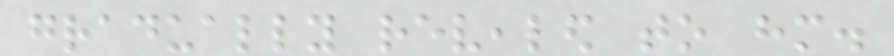gradually revealed to him.
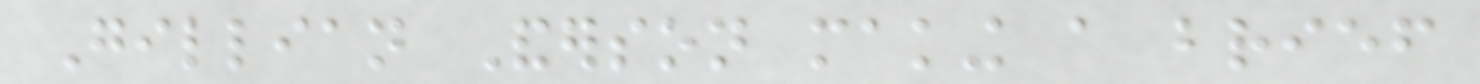Gillian Anderson making a brief
